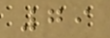79
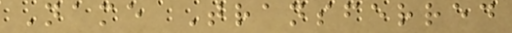Name Transferred
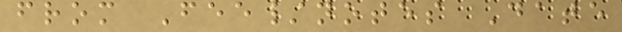from Fee/notes Date
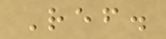Ref.
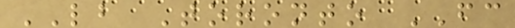LB Toronto FC
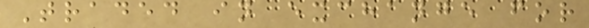Traded in exchange for
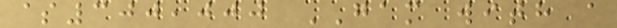$300,000 GAM with a
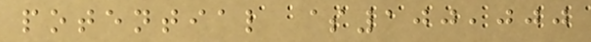potential $100,000
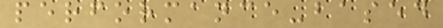performance-based
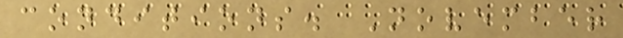conditions. November
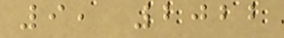9, 2022
